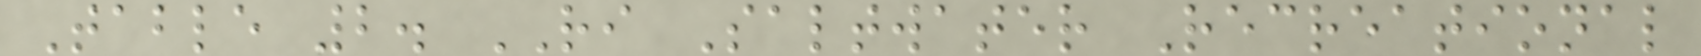Table 2. RI Saltwater Recreational
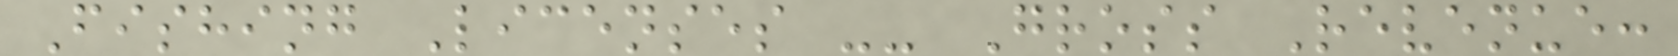Fishing Licenses -- Gross Revenue:
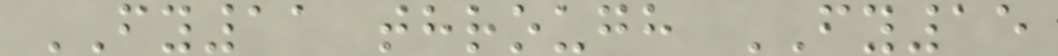FY11 through FY15
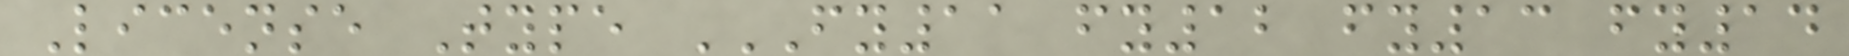License Type FY11 FY12 FY13 FY14
